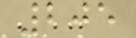205
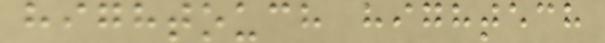hightouch hightech
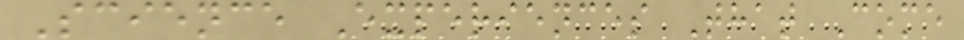Science Experiences That Come
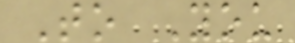To You
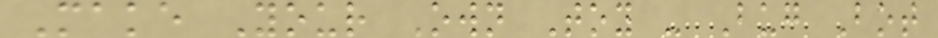Make Your Own Toy - Bug Bot
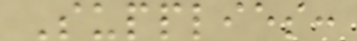Supplies:
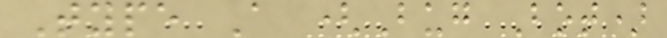Type A (Bug Bot)
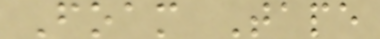Foam Tape
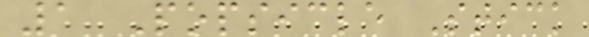1 Popsicle Stick
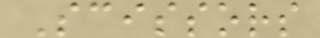Scissors
